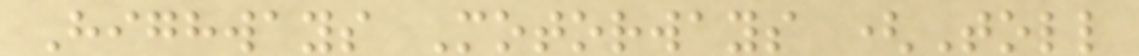Highways Motorways (Toll
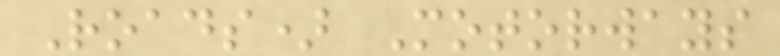Roads) Motorways
